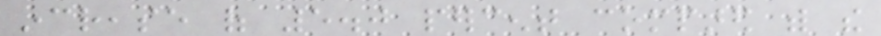increase of 5.0 percent compared with the
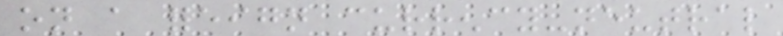on a foreign currency-neutral
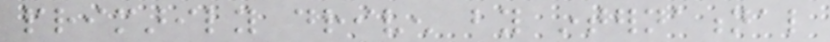primarily driven by international
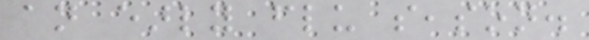an early flu season.
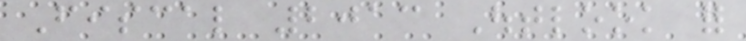Fiscal 2013 Outlook for
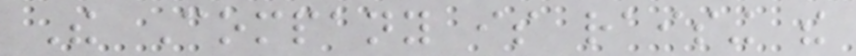The Company is raising the
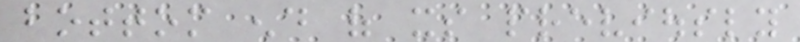bottom end of its previously
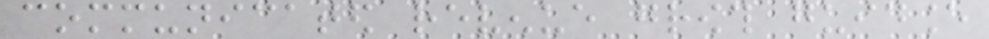communicated revenue growth guidance
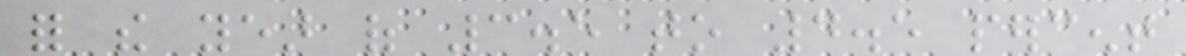for the year of 3.5 to 4.5 percent
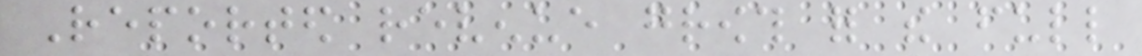Reported revenue growth for the full
